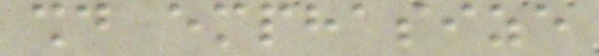should emphasize
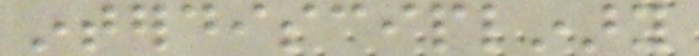interdisciplinary
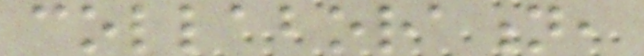collaboration,
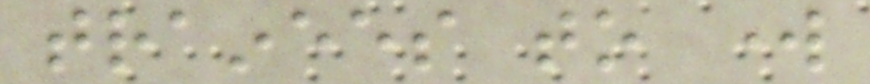trainees to work
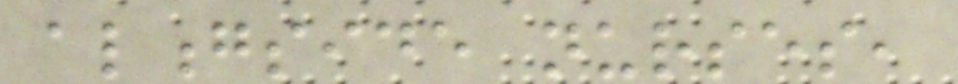alongside nurses,
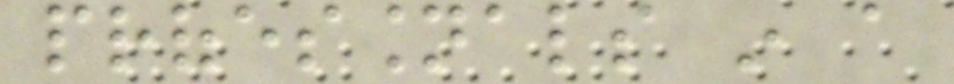professionals in a
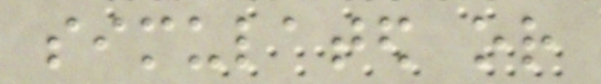simulated or
